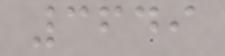3649
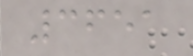3651
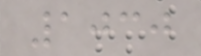1030
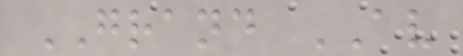GRAND AV
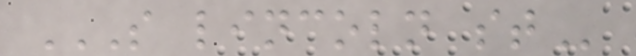S LINCOLN ST
